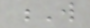W
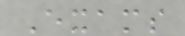Exams
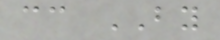cc BY
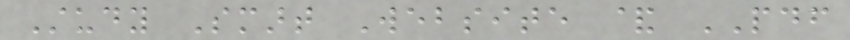Study Smart Website & PDF
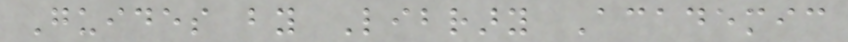Guides by Library Academic
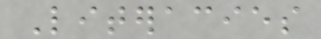Literacies
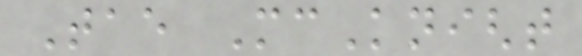Tae McKnight
